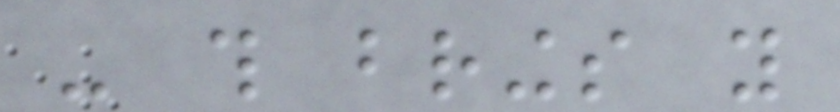- this brings you
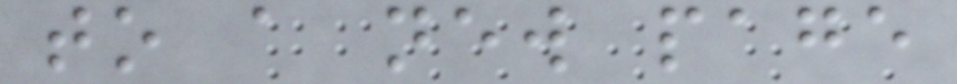to a new page
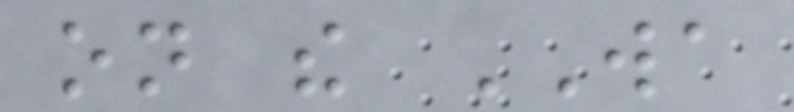on the WA
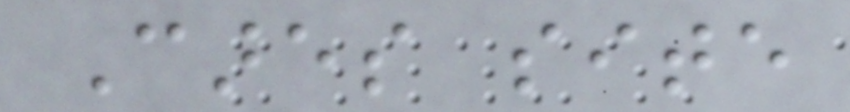Cares site
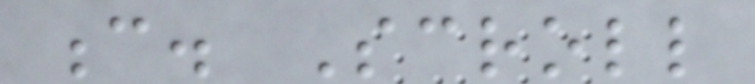c. Scroll
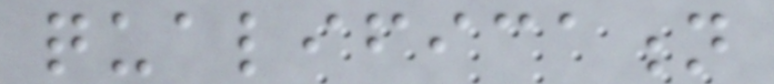qualification
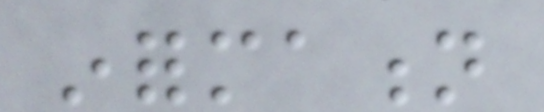information
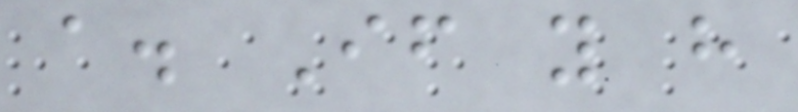a. If you have
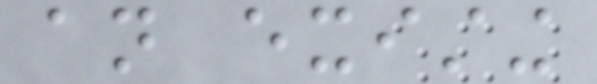an existing
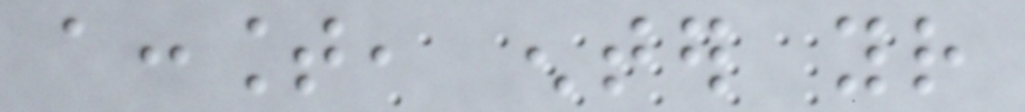account, enter your
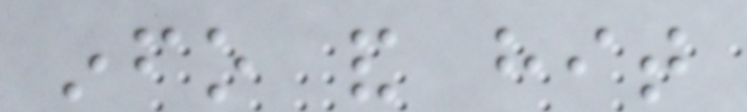info and hit
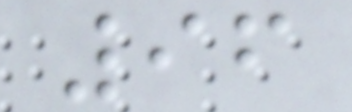96
